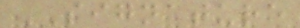SIGNATURE
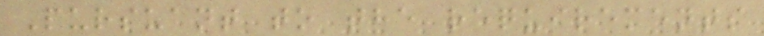Pursuant to the requirements
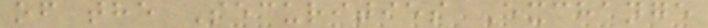of the Securities Exchange
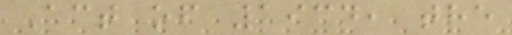Act of 1934, the
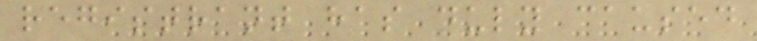registrant has duly caused
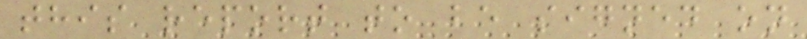this report to be signed on
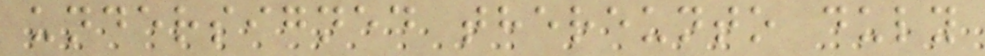undersigned thereunto duly
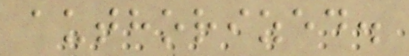authorized.
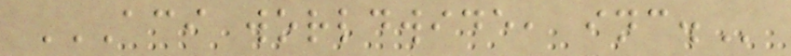ACI WORLDWIDE, INC.
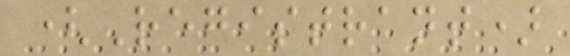(Registrant)
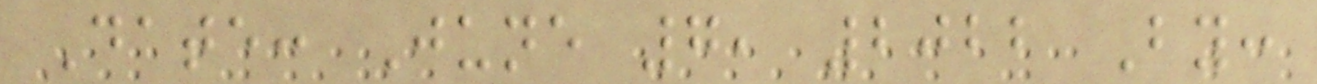Date: June 7, 2022 By:
